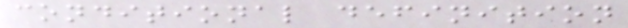conditional definition
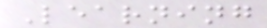Learning
